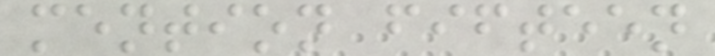mention fifteen
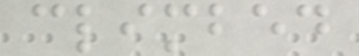climbed
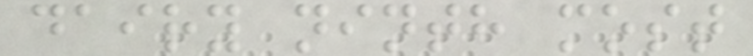dairy ninth most
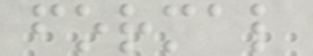formal
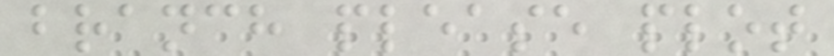branch please plot
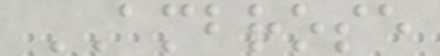AMBROSE
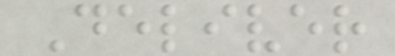Deliver
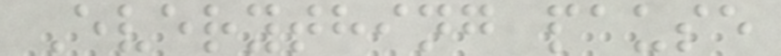Everything pause
